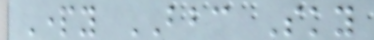Party BBC Sky
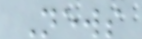News
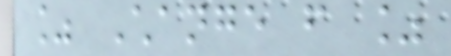% Change from %
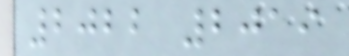2022 2019
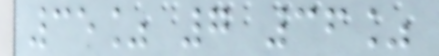35% 7 36%
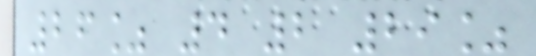26% 4 2 29%
